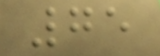75
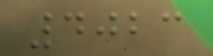4023
